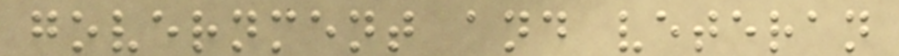government and veteran
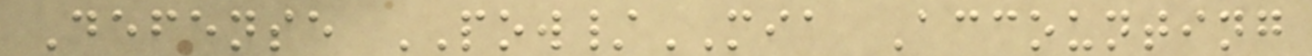Defense POW/MIA Accounting
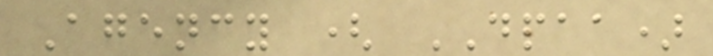Agency ( DPAA)
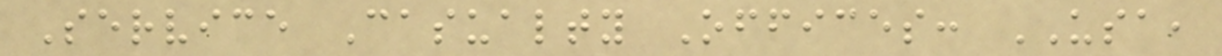Service Casualty Offices: USA,
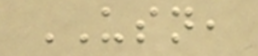USN,
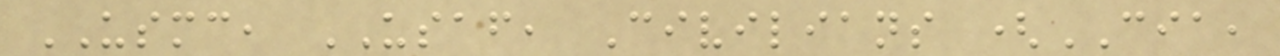USMC, USAF, Civilians (CIA,
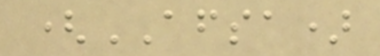(AFSA)
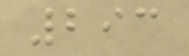293
